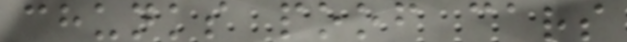chunks poof cars
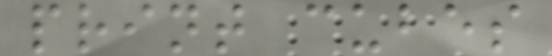print cubes
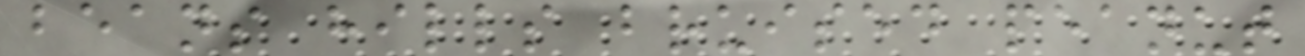beans hills bruised peanut
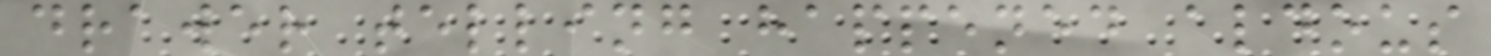drawer telling happened aldous
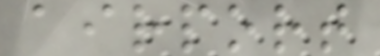airport
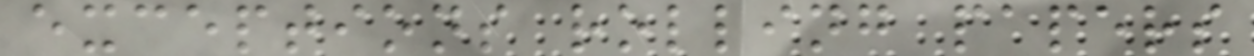exceptions rolling papers
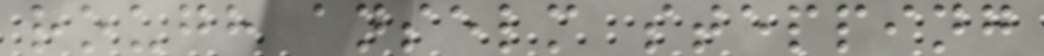rough anselm stepping
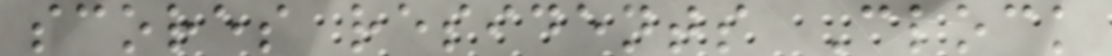scores residents Clock
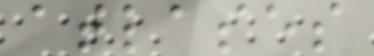atlases
